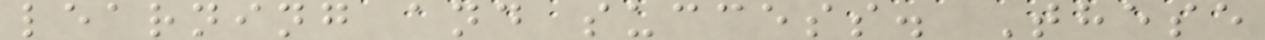learning and success. These
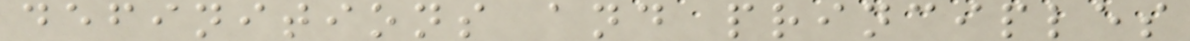definitions and principles
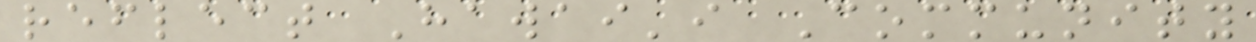reflect Hawai'i Community
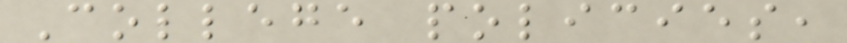College policies,
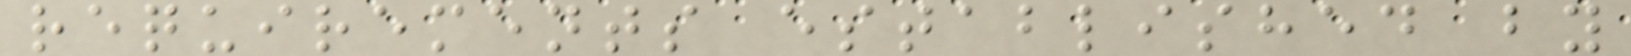requirements established by
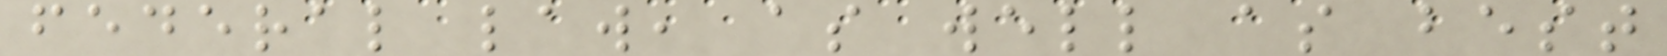federal law, as well as best
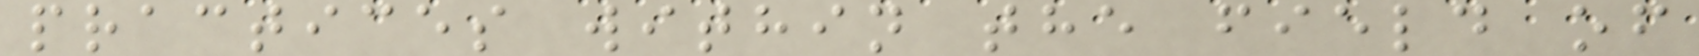practices within the field of
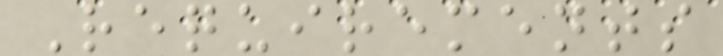Requirements
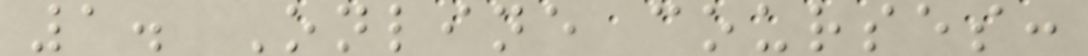1. Online courses:
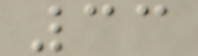33
